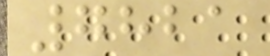7821
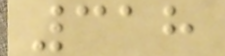318
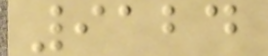9124
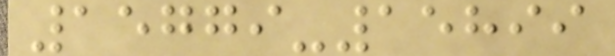15779-15899
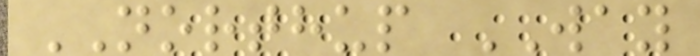NORTHUP WAY
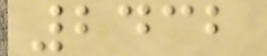2432
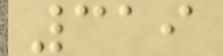319
